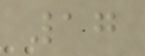17
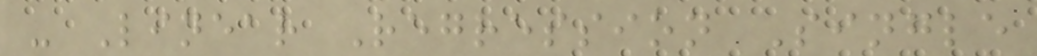- Linear Regression Single
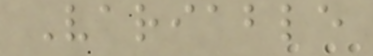Variable
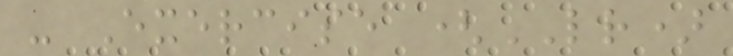- Exercise (LR)
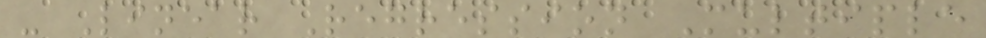- Linear Regression Multiple
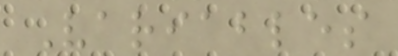Variables
